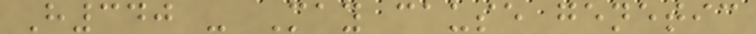H340 - May cause genetic
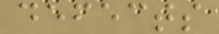defects
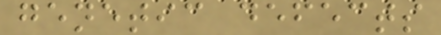genetic defects
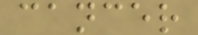cancer
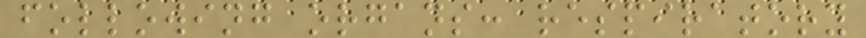following organs: respiratory
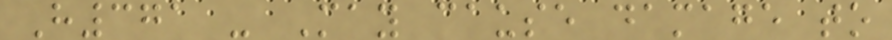H371 - May cause damage to
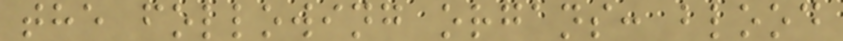the following organs: blood
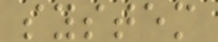system
